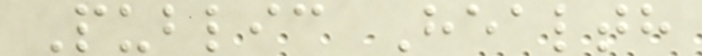Public Health
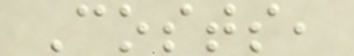Costs,
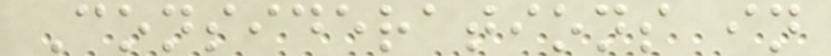Considerations in
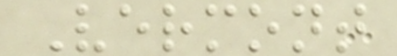Vermont
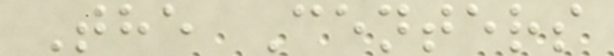The Centers
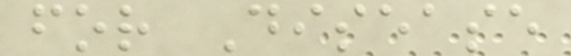for Disease
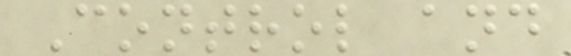Control and
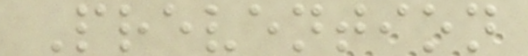Prevention
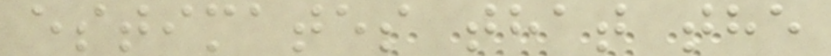estimates that the
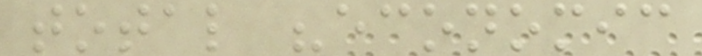total "economic
